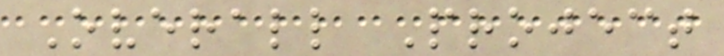Overall Project
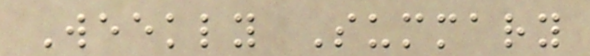Weekly Summary
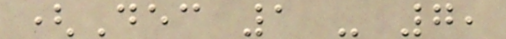(Dec 1 - 7,
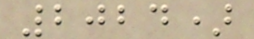2024)
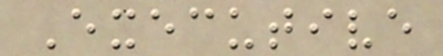Executive
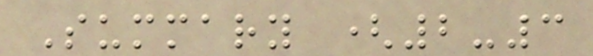Summary (2-3
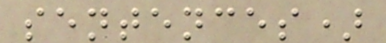sentences)
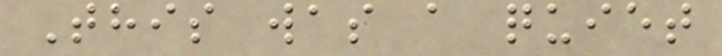This was a quiet
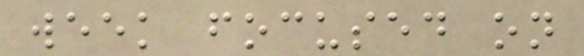week focused on
